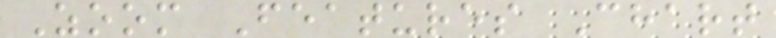Zoom Features Chart
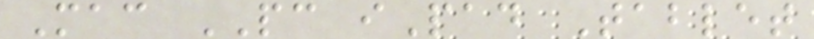Mac PC iPad Tablet
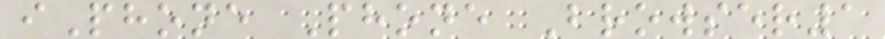iPhone Phone Browser1
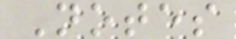Notes
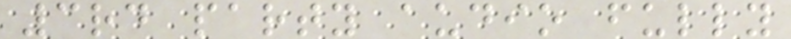3rd party audio fully
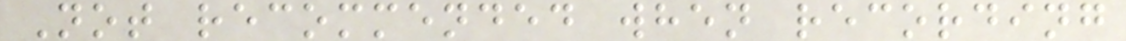Not recommended when recording
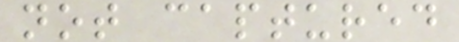not captured
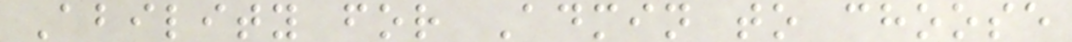Ability for Admin to choose
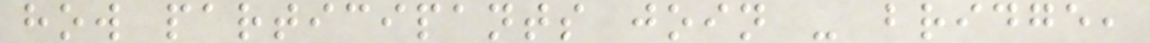how participants join - bridge,
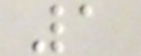1
